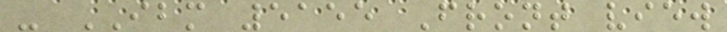- IBM 5155 Front view
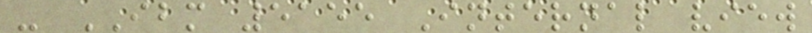- IBM 5155 Internal view
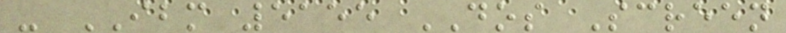- IBM 5155 DOS Screen
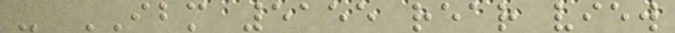- IBM 5155 rear view
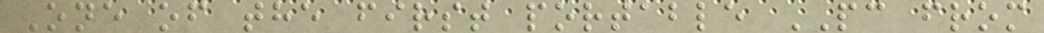One of the first portable PC from
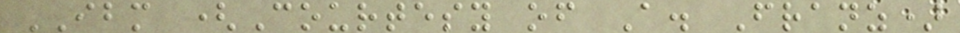IBM (Courtesy of A. Franz)
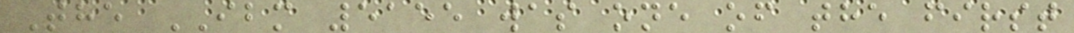The IBM 5155 was one of the first
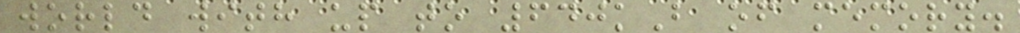world with up to 640kB of memory.
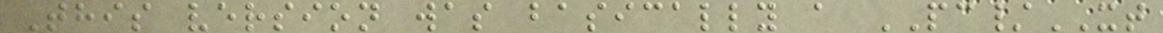This version was basically a PC/XT
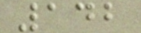142
